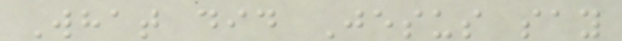What did Jesus say
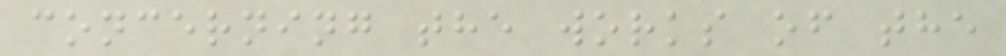concerning the works of the
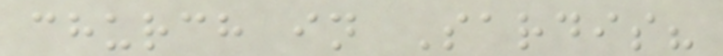church in Sardis?
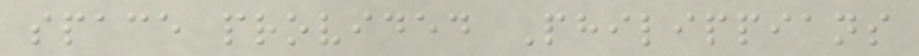space provided Philippians
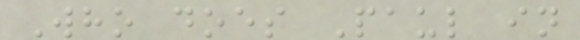Who does Paul in
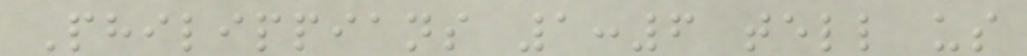Philippians 1:6 tell us
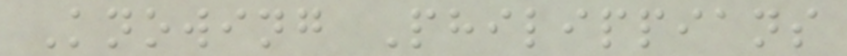Knowing Philippians
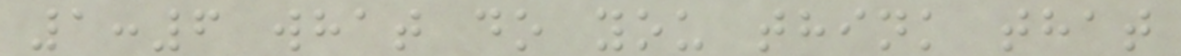1:6 what do you think that
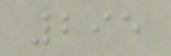295
